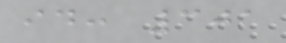id: 301
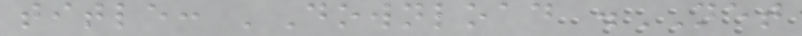title: 'Download .NET
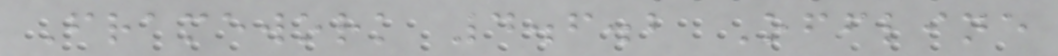Framework 4.6.2 Offline
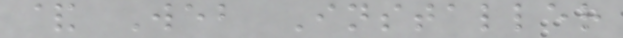& Web Installer
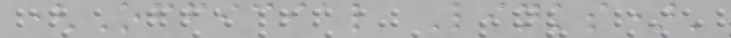(Official Links)'
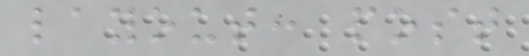layout: post
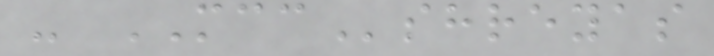- MCCshreyas
